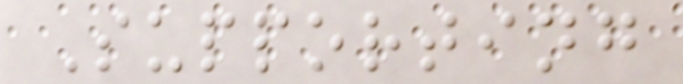Supporting
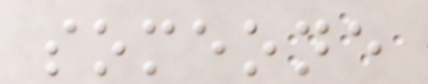someone
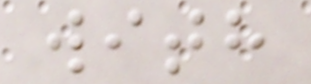with
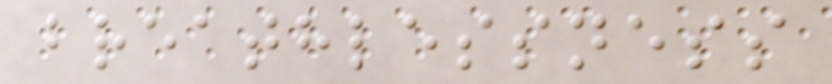breathlessness
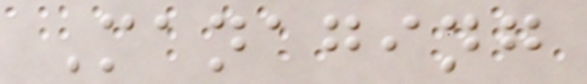Managing
